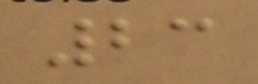23
